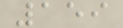159
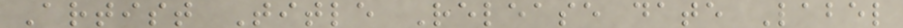Artist Title Release date Label
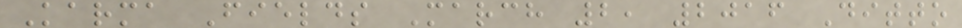Karma Fields March 2, 2016 Ditto
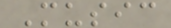Music
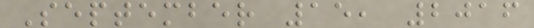September 15, 2016
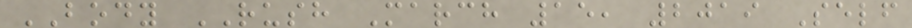BODY RUSH March 15, 2019 Self
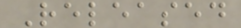Released
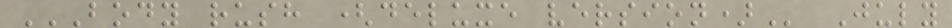BODY RUSH (DELUXE VERSION) July
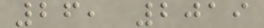26, 2019
